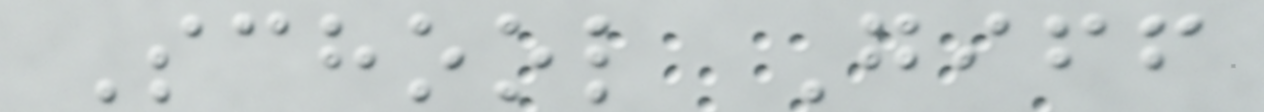School Giff
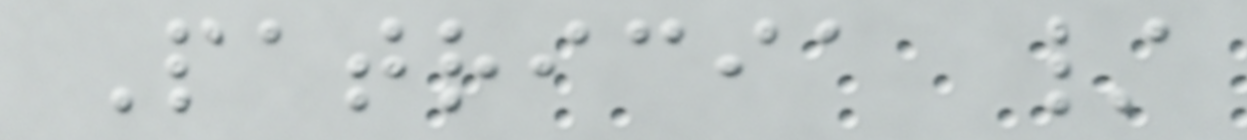Patricia /
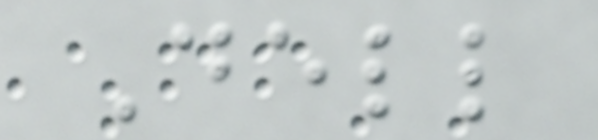Dell
